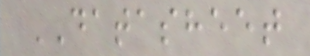DATASHEET
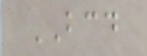BCD
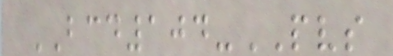BCD104-PVS
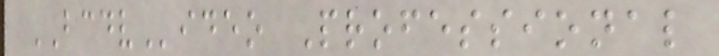BCDVideo Professional
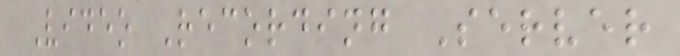Video Recording Server
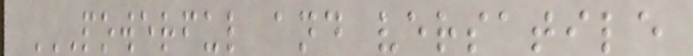POWERFUL AND VERSATILE
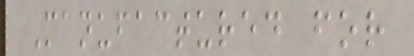Manufactured for
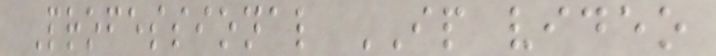Professional IP video
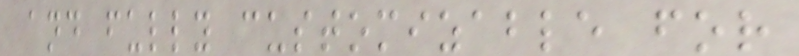and fully customizable for
